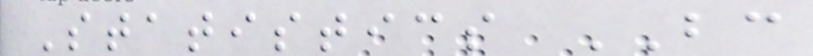Statistics BC
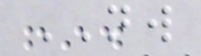NW
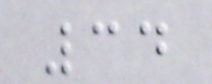34
